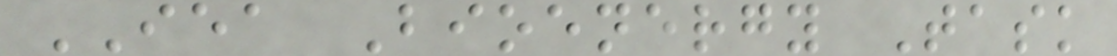IEA Bioenergy Task
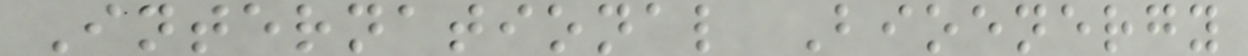International Bioenergy
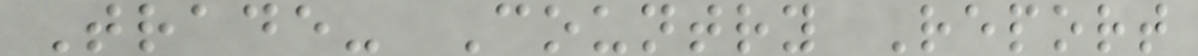Trade- Country Report
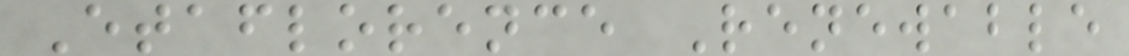Etaflorence Renewable
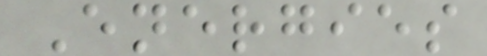Energies
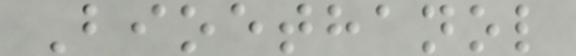Bioethanol
